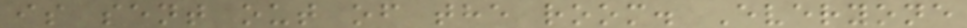is sent out of the room. Everyone
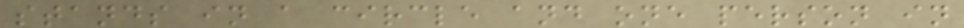stands in a circle and one person in
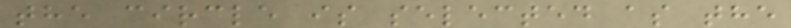the circle is selected as the
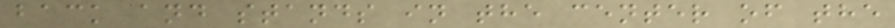back and stands in the center of the
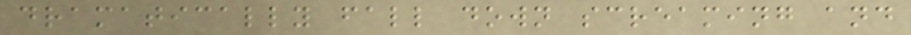dramatically fall down screaming and
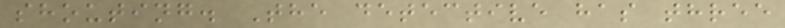shouting. The detective has three
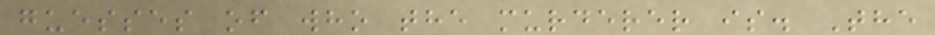guesses of who the murderer is. The
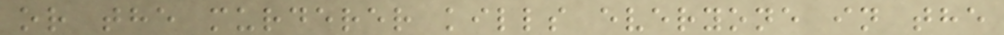or the murderer kills everyone in the
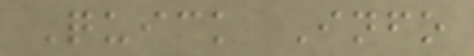Quick Info
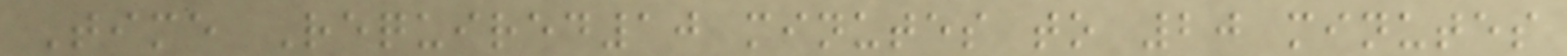Time Required10 minutes to 20 minutes
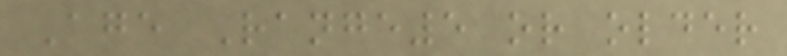Age Range5 or older
